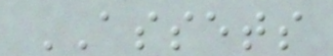ASSETS
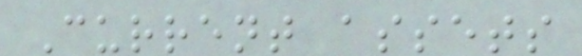Current assets
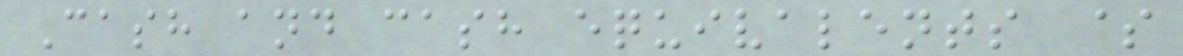Cash and cash equivalents $
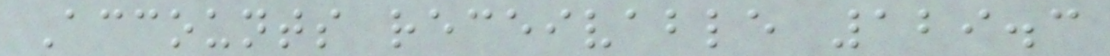Accounts receivable 129.3
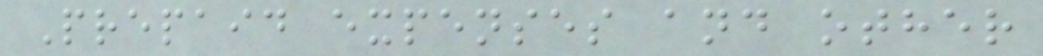Prepaid expenses and other
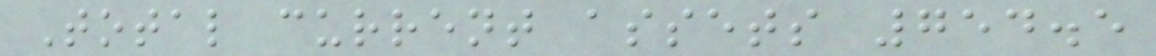Total current assets 754.5
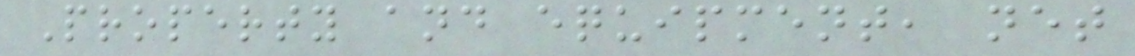Property and equipment, net
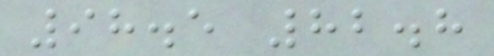98.5 82.8
